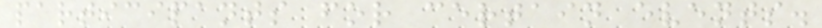participants for certain events.
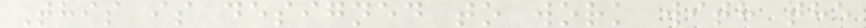This is designed to work with the
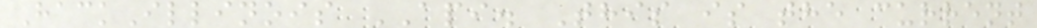HackIllinois API. This is the current
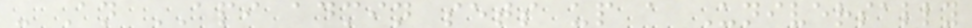- An API admin sets up a Universally
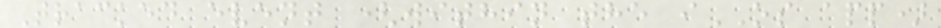Tracked event (within the iOS app)
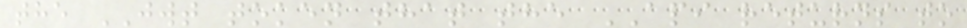the JWT token that the API returns to
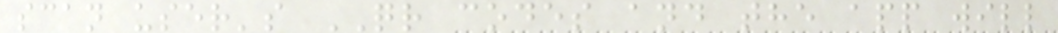scan user's QR codes and the app will
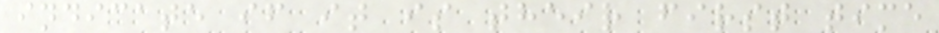indicate if it is their first time
